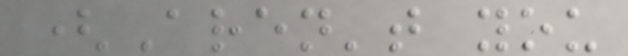(Aren't you
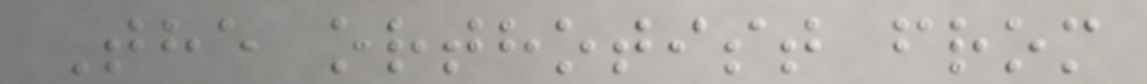The orthotist from
